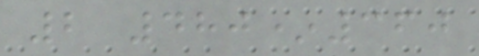2 480*360
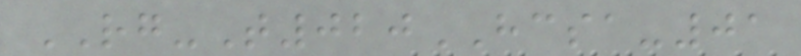RG-T020HCSA-01
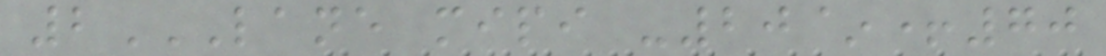2LANE MIPI -20~+70
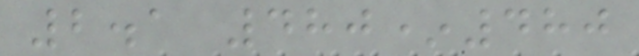2.1 480*480
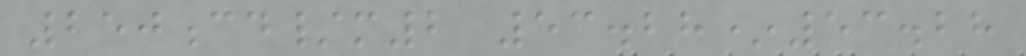250cd/m2 53.28*53.28
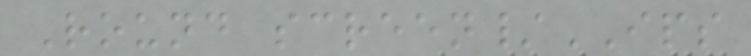Round screen/IPS
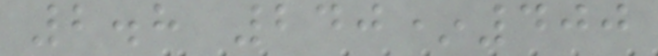2.8 240*400
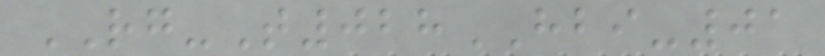RG-T028HBI-01
